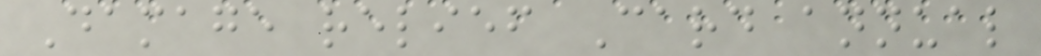Damage relief Card annual
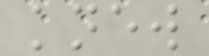knew
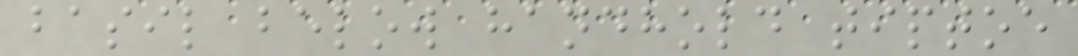basil below handhold tiptoe
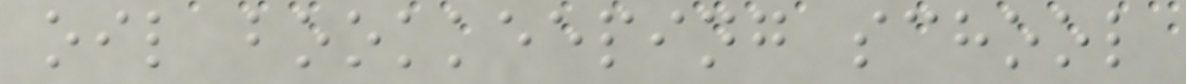oil bookkeeping school
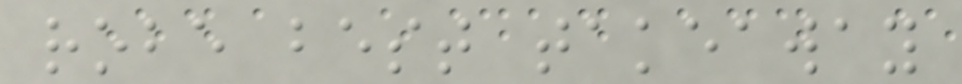robe best takeaway
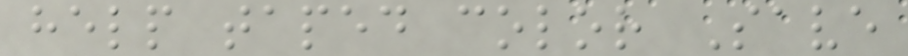help taped color Save
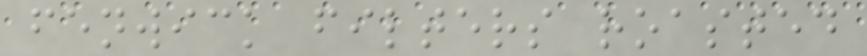fenwick filters roasted
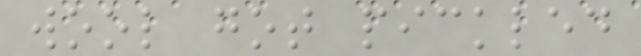wool got pickled
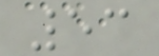53
